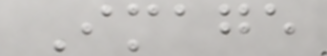Image
